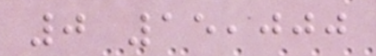0 15,000
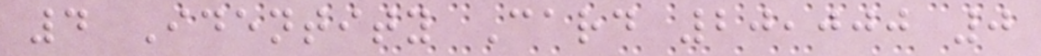4 Identity Card 20,000 0
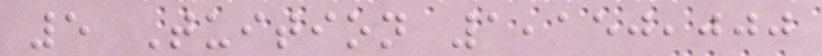5 Tuition 1,150,000
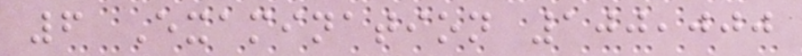6 Examination 100,000
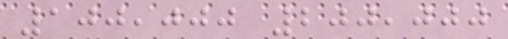100,000 200,000
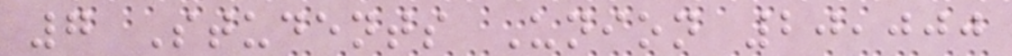7 Students Union 20,000
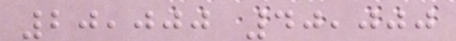20,000 40,000
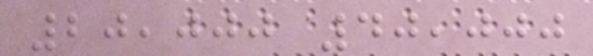20,000 40,000
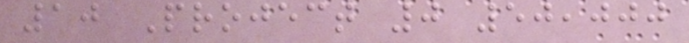10 Project 0 50,000
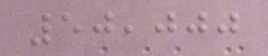50,000
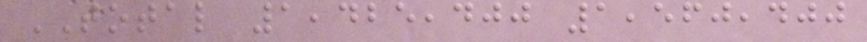TOTAL 1,425,400 1,560,400
